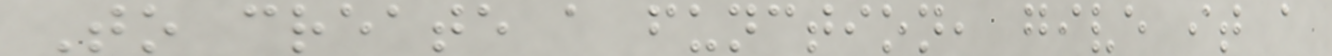To create a function, give it a
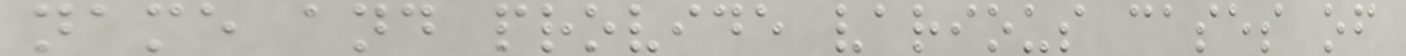name and provide various cases of
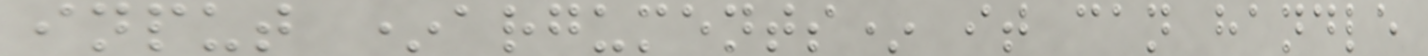input *arguments* it can handle
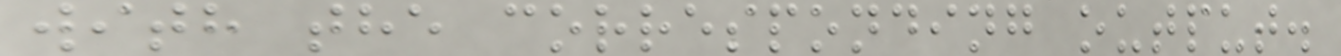with the corresponding output.
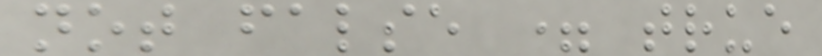not false = true
